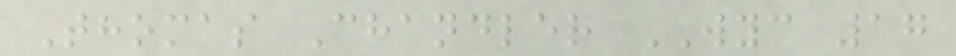Thomas Chandler WYC 17
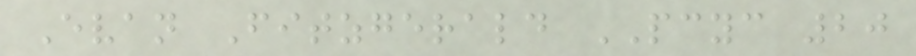Evan Fitzgerald PCYC 20
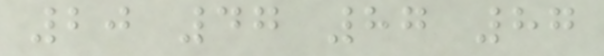20 47 87 87
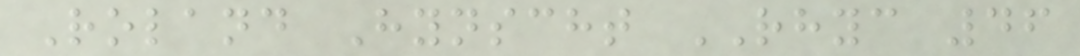Roland Hynscht RHYC 46
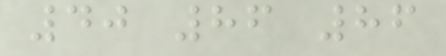40 86 86
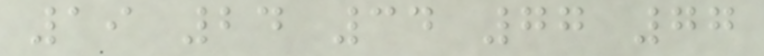19 24 34 77 77
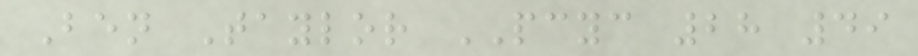Ben Taylor PCYC 28 49
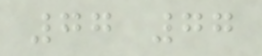77 77
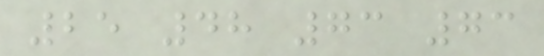25 48 73 73
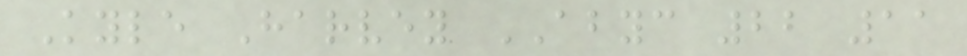Kyle Harvey ABYC 22 11
